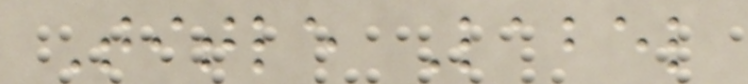Title Label
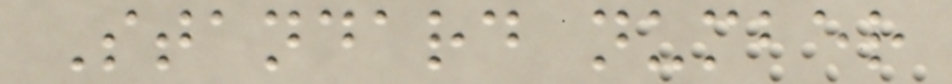Standard number
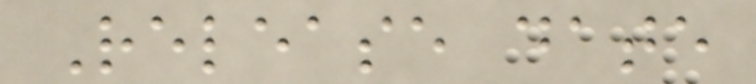Release date
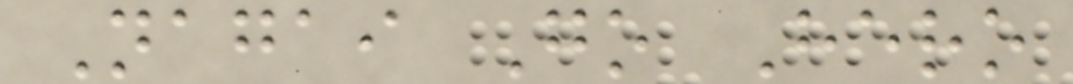Nagai Go Hero
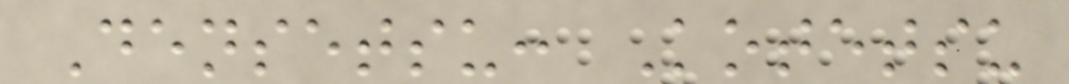Densetsu: Kotetsu
